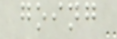going
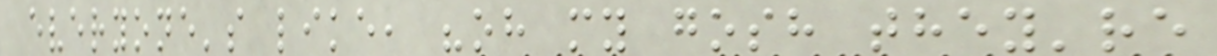everyone's like, "oh my gosh they're
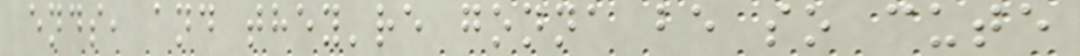ends, and they're gonna be so cute
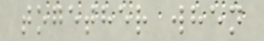together when
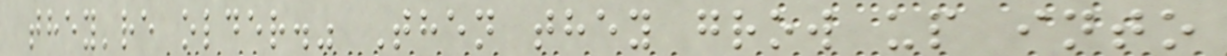they're older." Then they grow up into
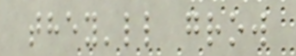they'll grow
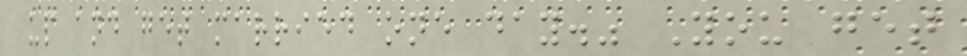up and get married one day." You get
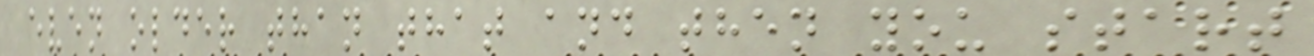even older than that and then you start
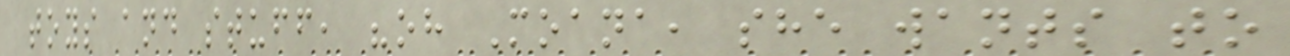toys and stuff, "oh Moana, she wants to
